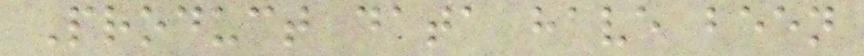Product data have been
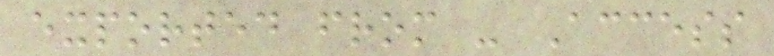exported from - Access
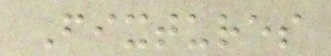Fixtures
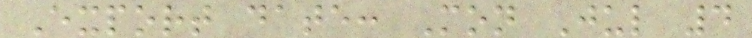Export date: Mon Jul 4
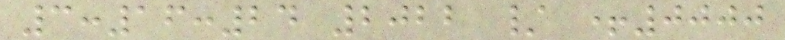3:16:24 2022 / +0000
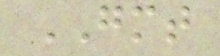GMT
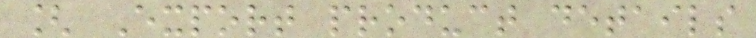[ Export product details
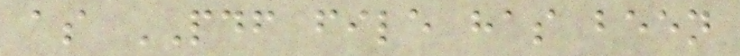as PDF file has been
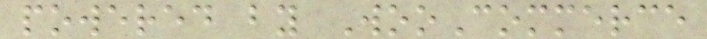powered by WooCommerce
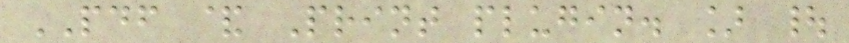PDF & Print plugin. ] |
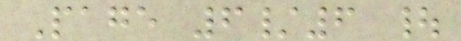Page 6/6 |
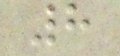8
